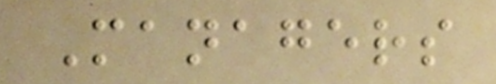Managers
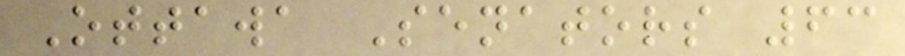Ottawa Senators 63
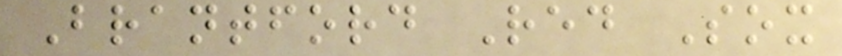Brantford Red Sox
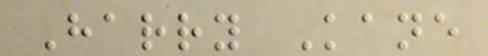Harry Kane
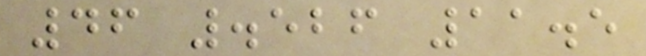46 .526 11.5
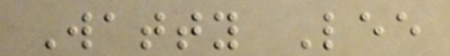Watty Lee
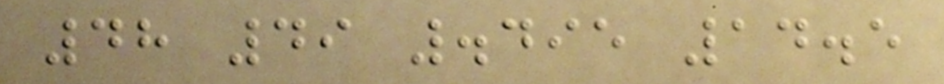48 49 .495 14.5
